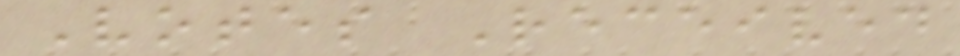Votes Received
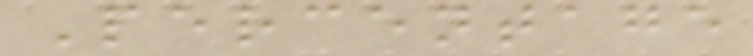Percentage
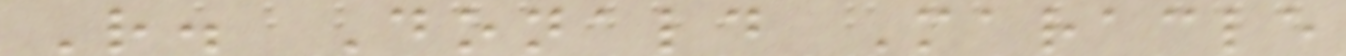R. Donald Maracle
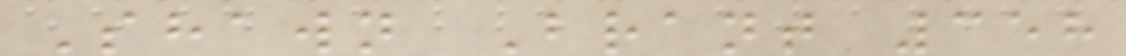Shawn Brant 358
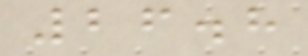26.8
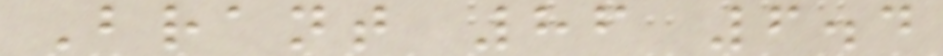Brant 86 6.4
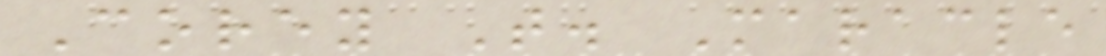Corey T. Maracle
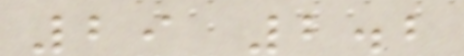29 2.2
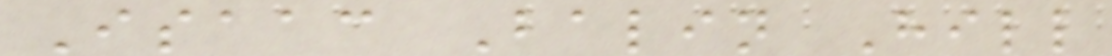Isaac Balin Hill
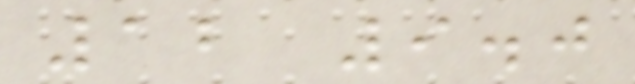12 9.0
